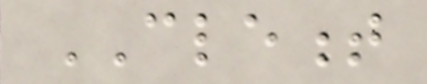CLEMENT
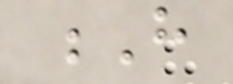H
